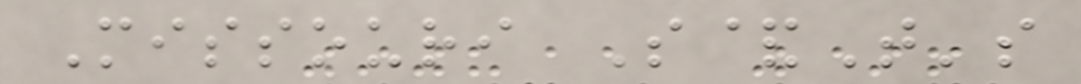Missouri S&T's
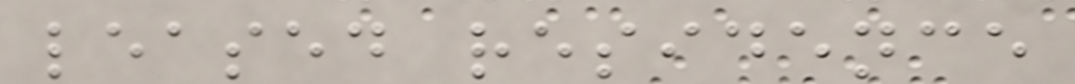leased residence
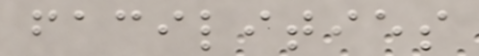facilities
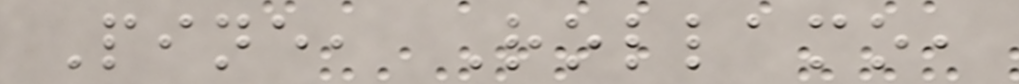Pine, Rollamo,
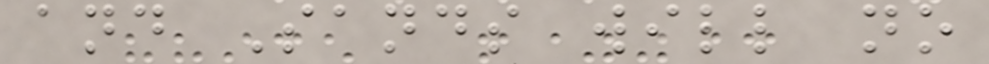and Sands will no
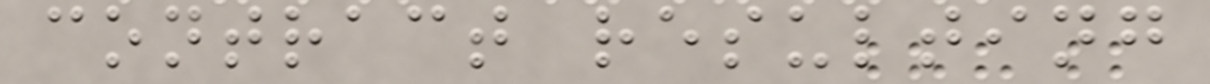contract resulting
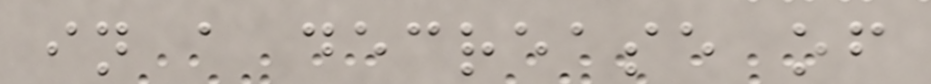in a decrease of
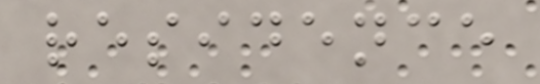residence
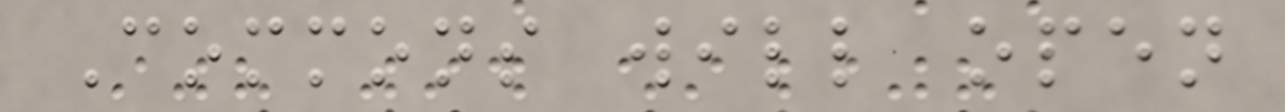Commons will open
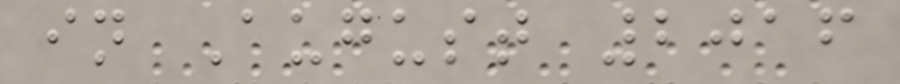in August 2016
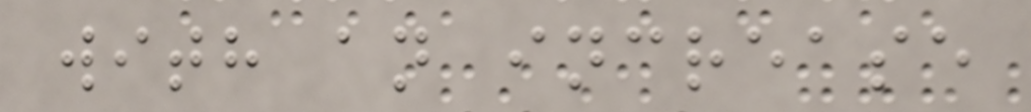with an increase
